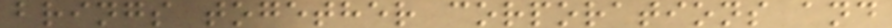brings together corporations and
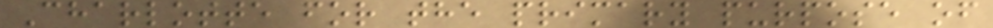Charlotte for the primary purpose of
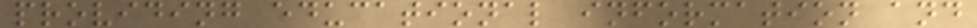providing educational information and
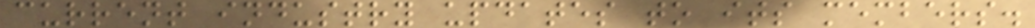current industry updates to its members.
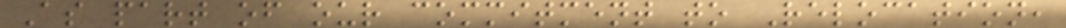As part of our commitment to Relocation,
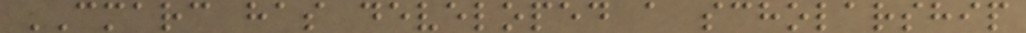CMARC has developed a scholarship
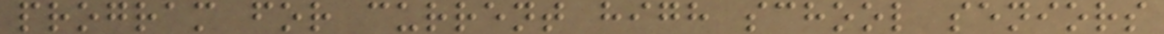program for current high school seniors
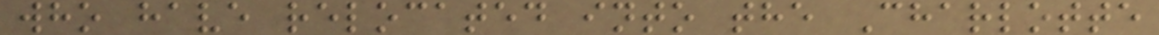who have relocated into the Charlotte
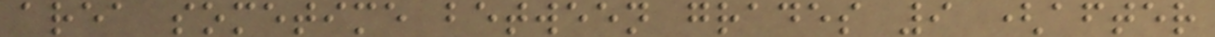area sometime between grades 9 (after
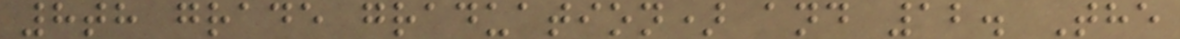8th grade graduation) and 12. The
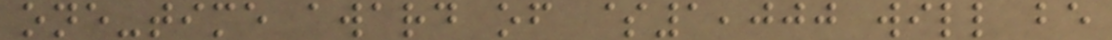one-time award of $1,000 will be
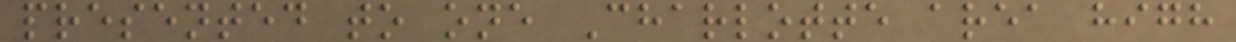presented to one Charlotte area high
